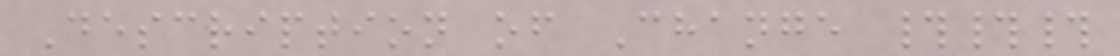Description of Change ###
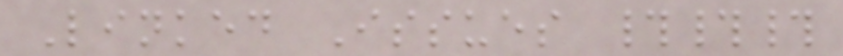Linked Issues ###
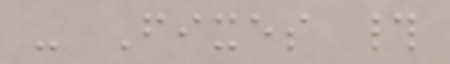- Fixes #
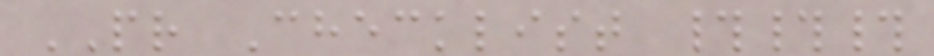PR Checklist ###
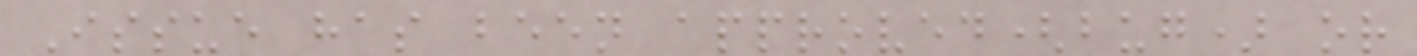Issue has been approved(bug) or
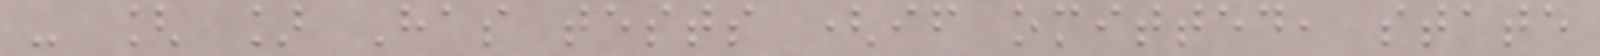- [ ] Has tests (if omitted, state
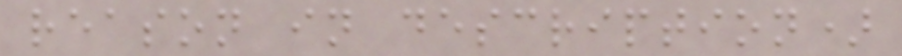reason in description)
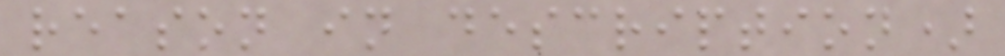reason in description)
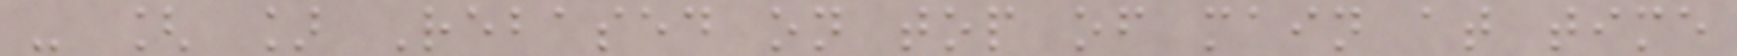- [ ] Rebased on top of main at time
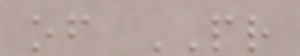of PR
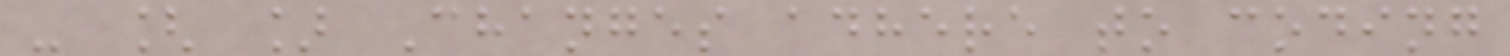- [ ] Changes adhere to coding
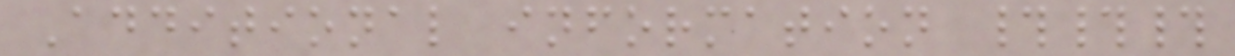Additional information ###
